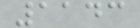1143
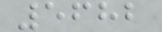5682
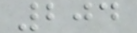204
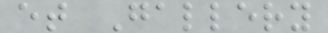et Gallery
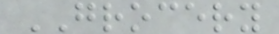GROCERY
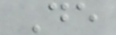De
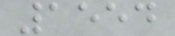1554
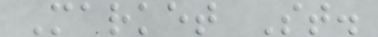Market St.
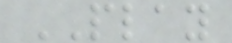PLAY
